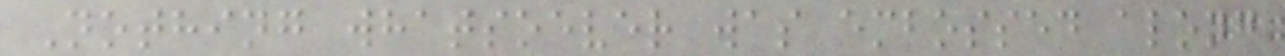Nothing whatsoever was embossed along
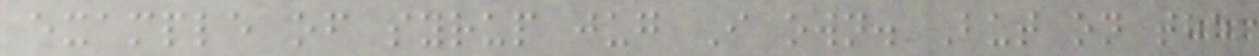example of syrup jug I own. But on the
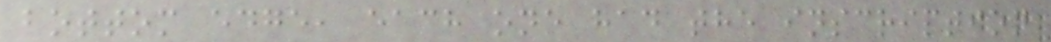bottom edge, each one had the inscription
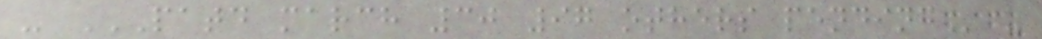- PATD MARCH 30 97 OTHERS PENDING -
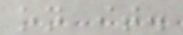on it.
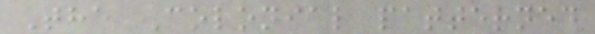The Colonial patterned
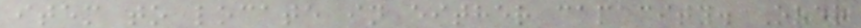item to locate in either capacity. Over
